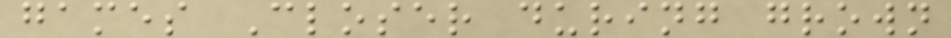games Closer during grown
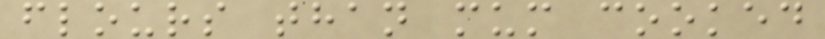flours than mum cooked
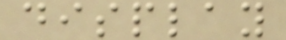display
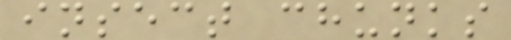insect chunks
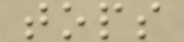tops
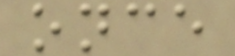once
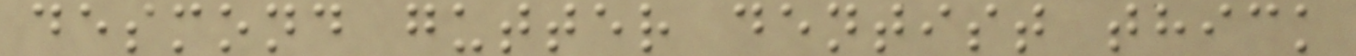desmond gutter dentist thick
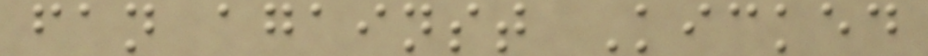fan against Kicked
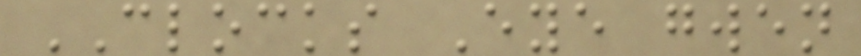CLOCKS Eye gwen
